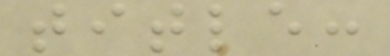title:
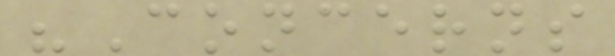"Concerns
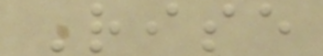Rise
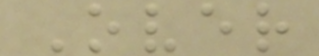Over
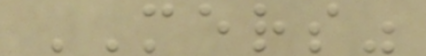MERS"
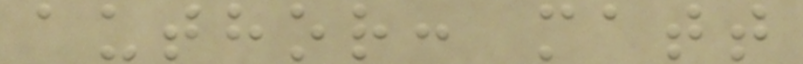author: matt
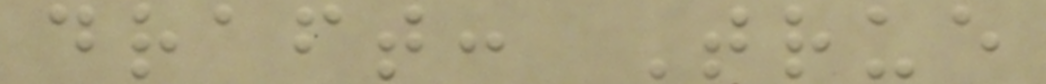draft: True
